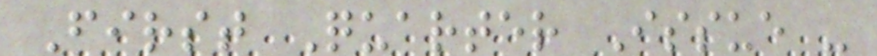First Quarter Issue -
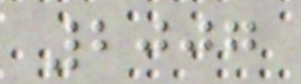2007
